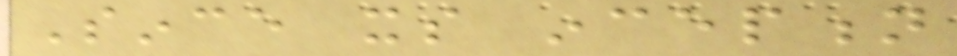Since its inception
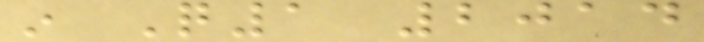in Q1 2014
